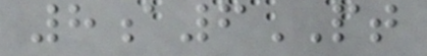8a6PT
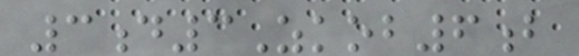3d3Zkob6b
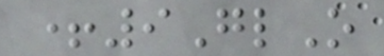+9GlO
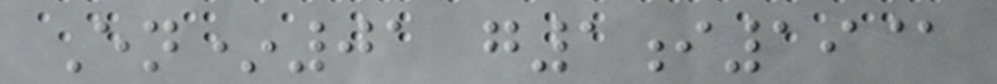En*01 g1i19@
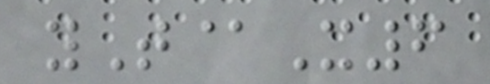yT@X6
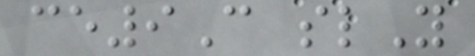ce9C slY
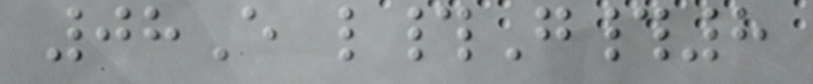08E l#G#8
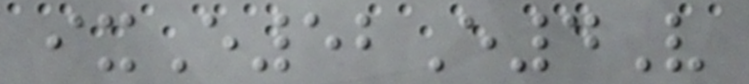ixE52E4V
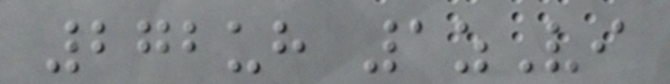272uh 1zVi
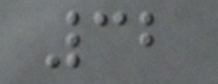32
